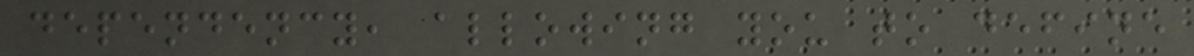dependency, allowing you to define
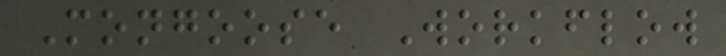Mongoose Workflow
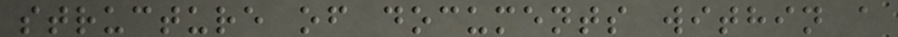structure of documents within a
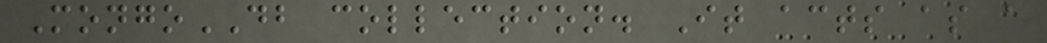MongoDB collection. It acts as a
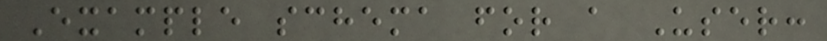Example schema for a User:
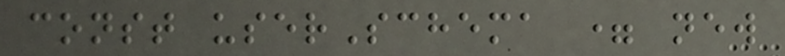const userSchema = new
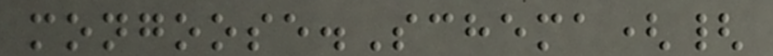mongoose.Schema({
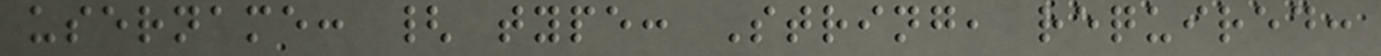username: { type: String, required:
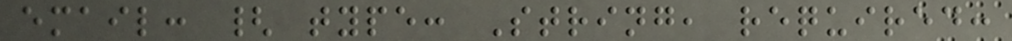email: { type: String, required:
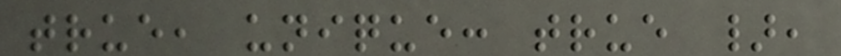true, unique: true },
